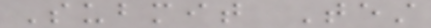Submit Test
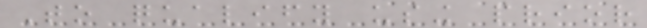To qualify using prior
